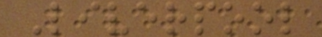Liverpool
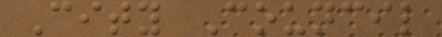City Council
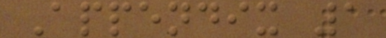Appendix 1
